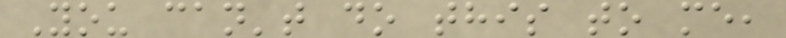You can't do this to me,
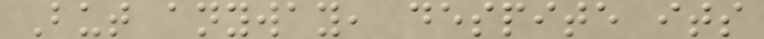But anyway, despite its
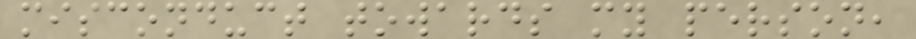misconduct towards my person,
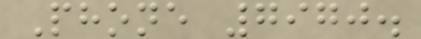Phone 7970.
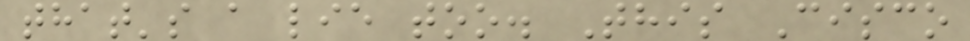that's a lie too. This Cisco
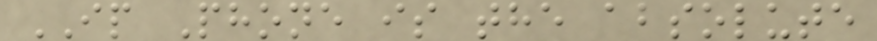IP Phone is the absolute
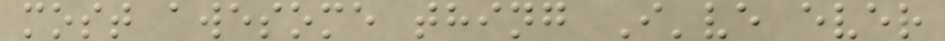most awesome thing I've ever
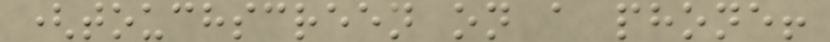(touchscreen on a phone!
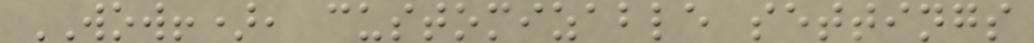WOW!), customizable settings
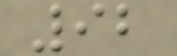92
